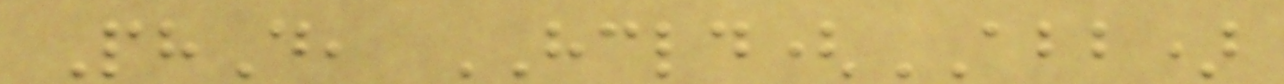PhD, HCLD(ABB)
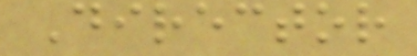Director
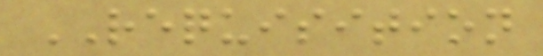REQUISITION
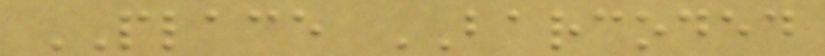PLACE BARCODED
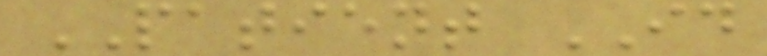PATIENT ID
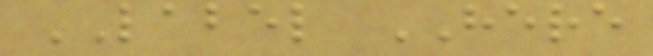LABEL HERE
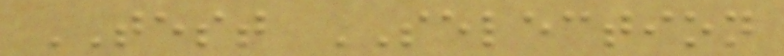TEST SELECTION
